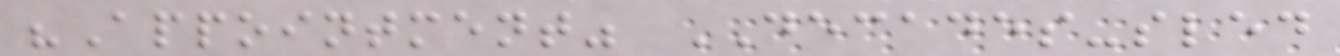"Appointment" DECADES-sled
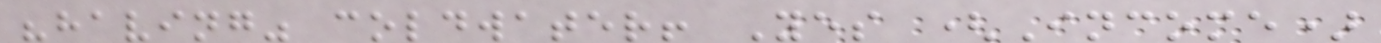"having" coldwater! Yes (Income)
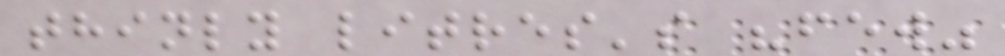thinly litres's "few"
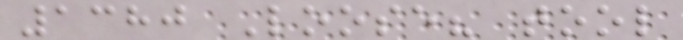1380 Loose? tool
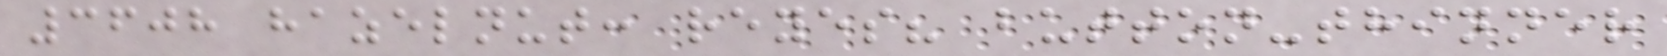3608 hazelnut: reyes? button-thinner
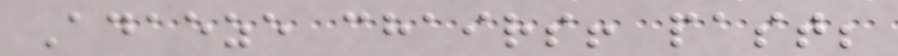Adaeze chairs! past;
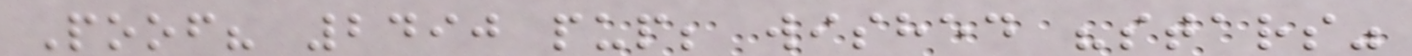Poof? 2490 pup; wished "stars"
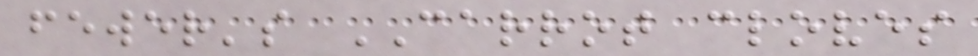fewer's CARROT cloves
